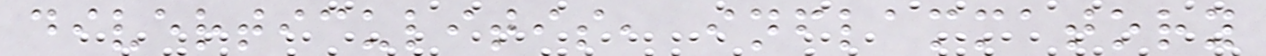diverticulitis, inflammatory
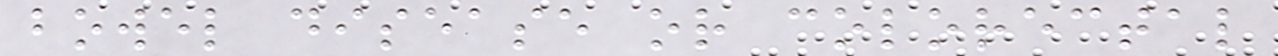bowel disease or colorectal
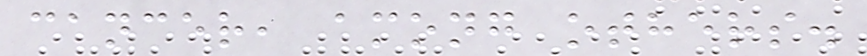cancer, among others.
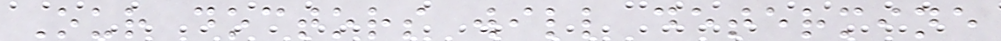Our doctors will determine
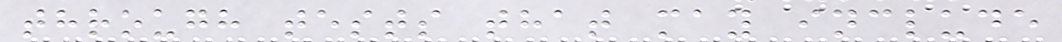through tests that may include
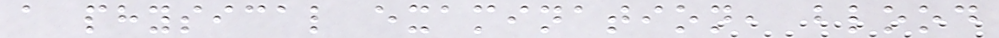a physical examination, blood
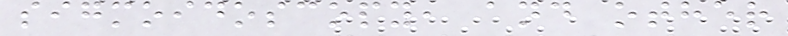sigmoidoscopy, and other
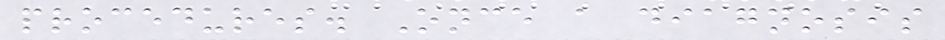procedures. Once a diagnosis
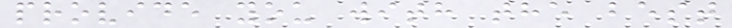provide you with the best
